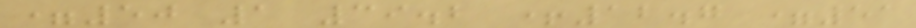=50 1 39.2 +12.7 =51
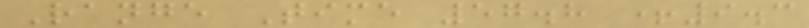Range Time 57.8 +9.3
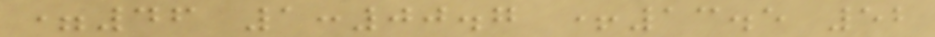=46 1:00.7 +13.5 52
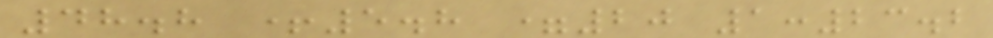48.8 +5.8 =20 1:23.2
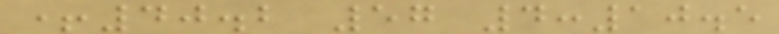+40.2 57 4:10.5
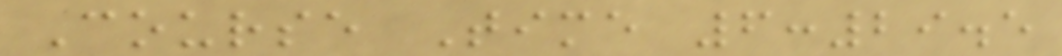Course Time 6:29.5
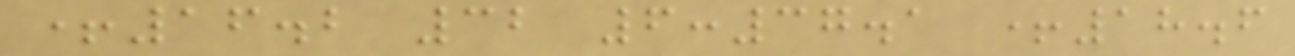+16.2 32 6:37.1 +18.6
